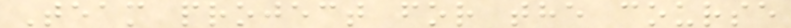Team project for the course
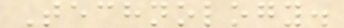Technology.
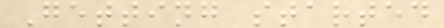Getting started
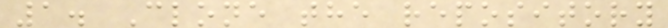1. Clone the repository
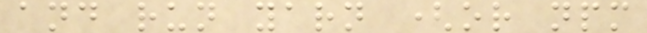and run yarn (or npm
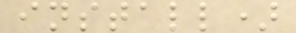install)
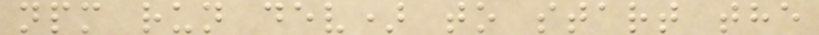npm run dev) to start the
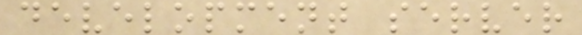development server
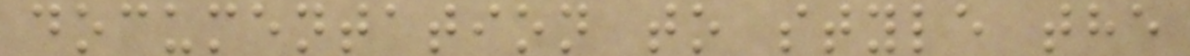documentation to style the
